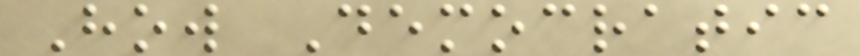How Democratic
